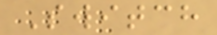Switch
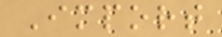Import
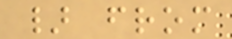} from
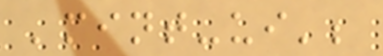'mint-ui';
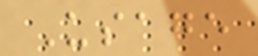Usage
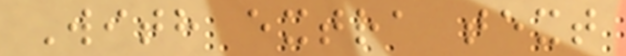With extra text
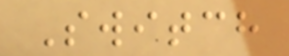Switch
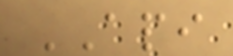API
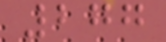277
